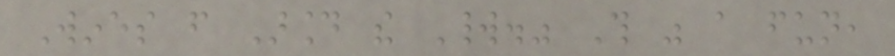Wines from Around the World." This was a fun,
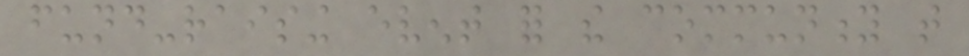fund-raising event for the community that
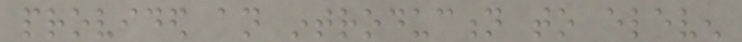provided an introduction to eleven
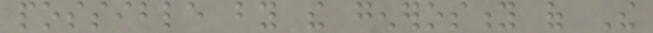possible by the generosity of The
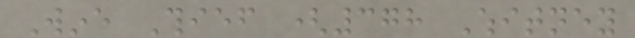Wine Thief (378 Whitney
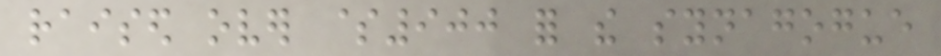raised over $900 for the synagogue
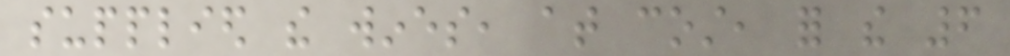supplied the wines, at cost, for the 6
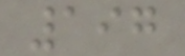197
